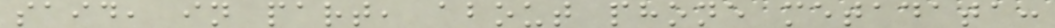said, in part, about phone metadata:
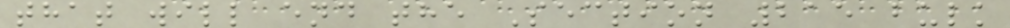that will end the Section 215 bulk
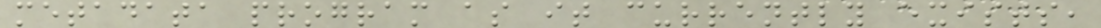metadata program as it currently exists,
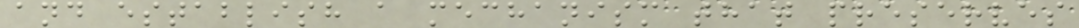and establish a mechanism that preserves
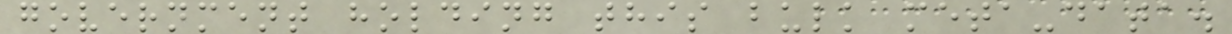government holding this bulk meta-data.
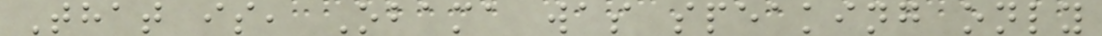That is, Obama was speaking only
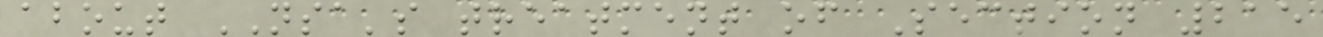about NSA's treatment of Section 215
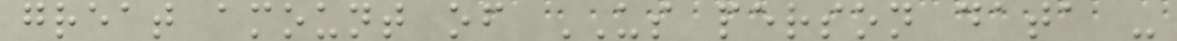great amount of US person data -
